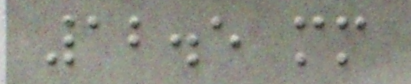12.5 mm
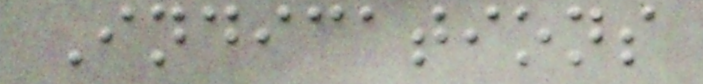Indications
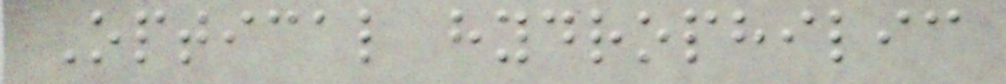Optical hydrophilic
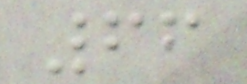66
